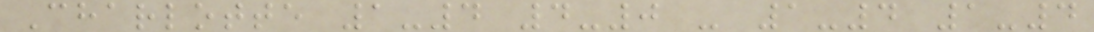Charlotte 1-4 4-0 - 1-4 1-4
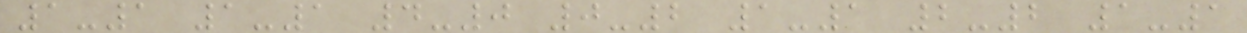1-1 1-1 4-0 0-2 1-1 2-2 1-1
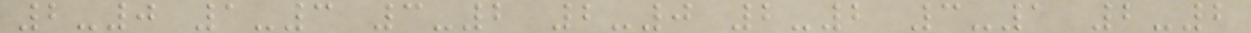2-0 1-3 3-2 2-0 2-2 3-1 2-2
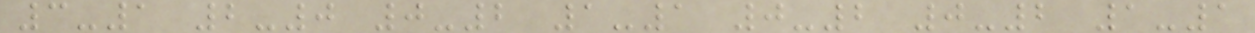3-1 2-0 0-2 1-1 0-2 0-2 1-1
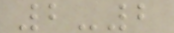2-2
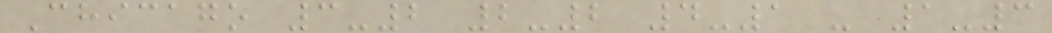Chicago 3-2 2-2 4-1 - 1-3
